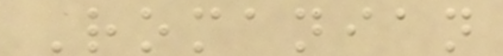Romanian
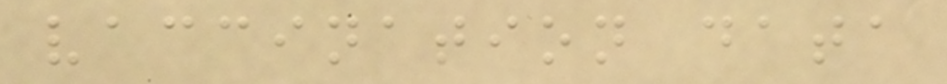vaccination data
